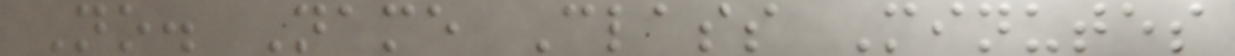No. Name Class Minutes
